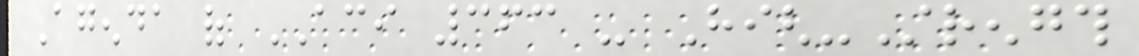Agenda of ACI 363 - High-Strength
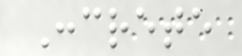Concrete
